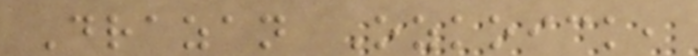Drazan Ozkoick,
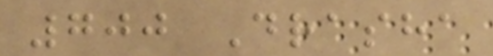700 Drasha
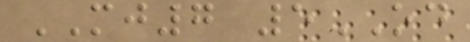MJ7 5OD
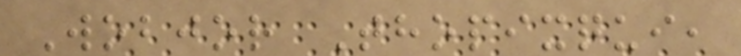Wobjor Thopixqui,
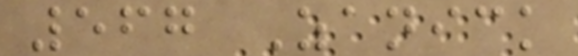567 Zanick
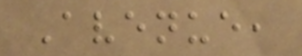Avenue,
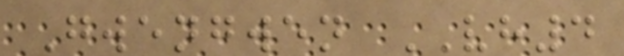Gwengwen VH4
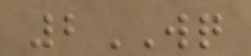2WQ
